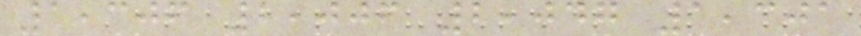1,306 2,006 2,047 1,301
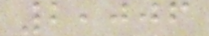2,006
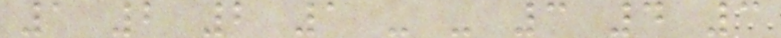1 2 2 1 - - 3 4 3
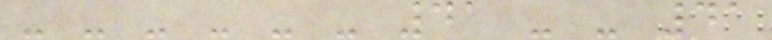- - - - - - 41 - - 41
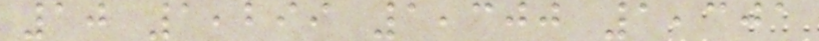10 1,299 1,300 1,301
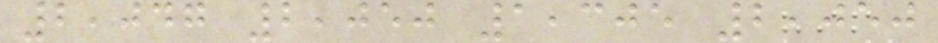2,047 2,050 1,305 2,050
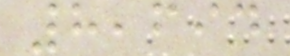8,694
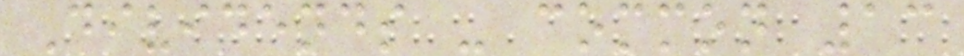Dividends - common 13
